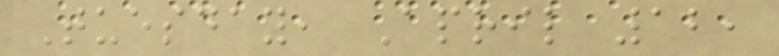Tuesday, April 12,
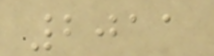2011
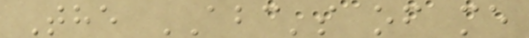The ABC's of me
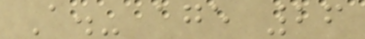A.- age 26
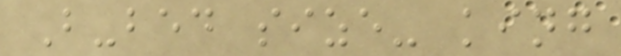B-bed size- king
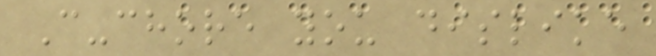C-chore you dislike
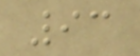93
